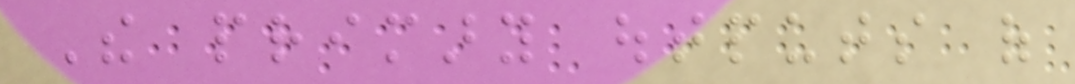The primary outputs of
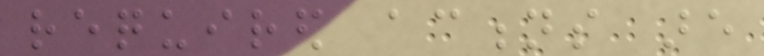required actions are
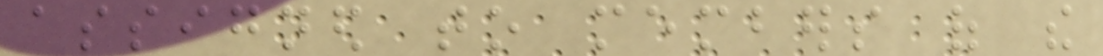assigned to members of the
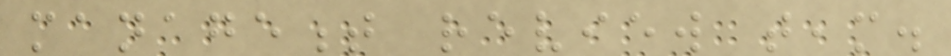management review team.
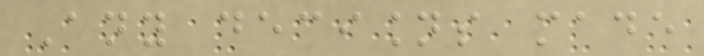Any decisions made
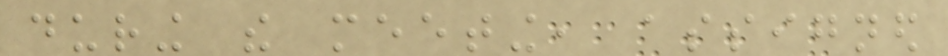during the meeting, assigned
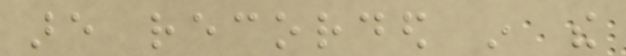are recorded in the
